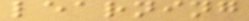learning
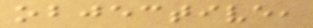objective,
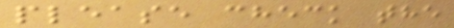please check the
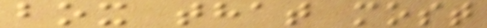box that most
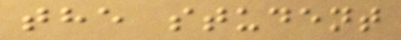the student
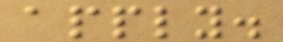apply.
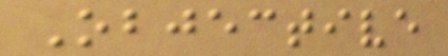Objective
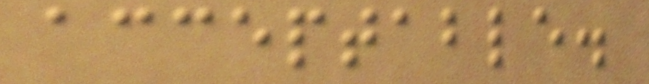acceptable.
